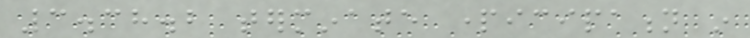3.38.2 terminate participation in
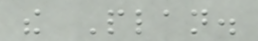the Plan.
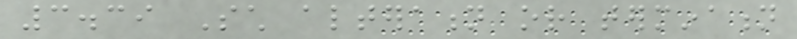3.39 Such alteration or termination
